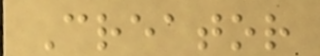Creator
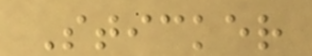Sticker
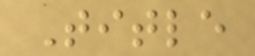Title
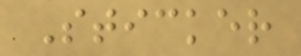Sticker
